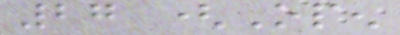27 (Open
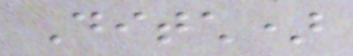Ditch)
